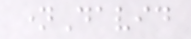nameDavid
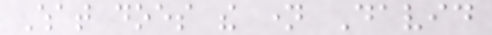What does the name David
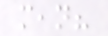mean?
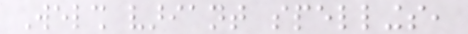Welsh variant spellings,
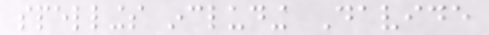spellings including Davide
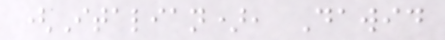(Italian), Dawid
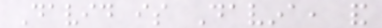David is Davina, and
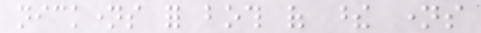nicknames for both of these names
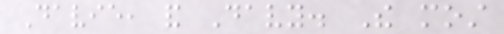Davie, and Davy. The most
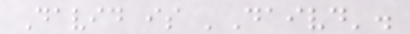David is 'Daivd'.
